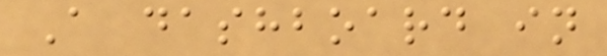A dashboard in
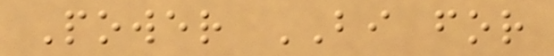Power BI for
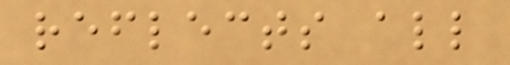reflects all
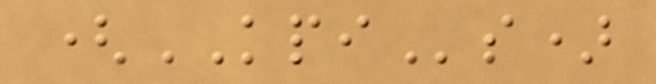(KPIs)
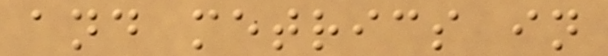and metrics in
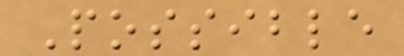Possible
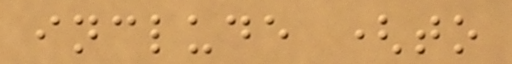include (to
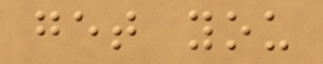get you
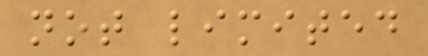not limited
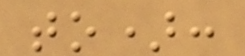to):
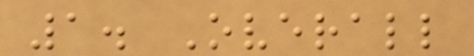1. Overall
